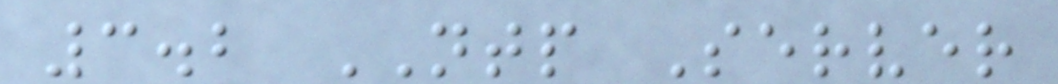3.2 NTP Server
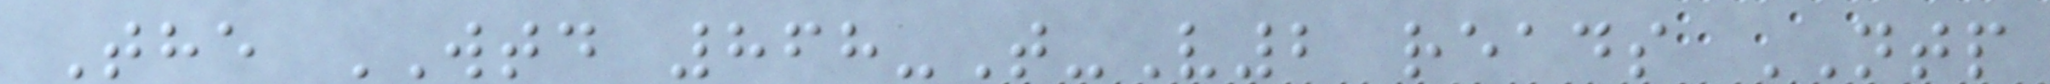The WTD 868-T-V2 reads NTP
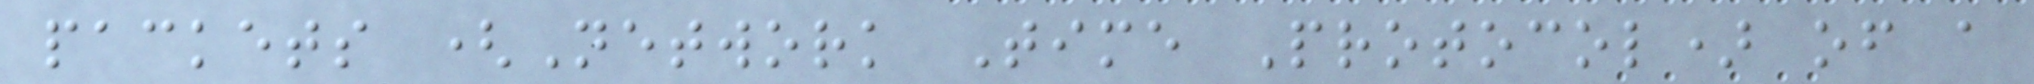packets (Network Time Protocol) of a
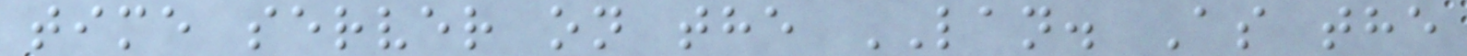time server on the LAN. As the
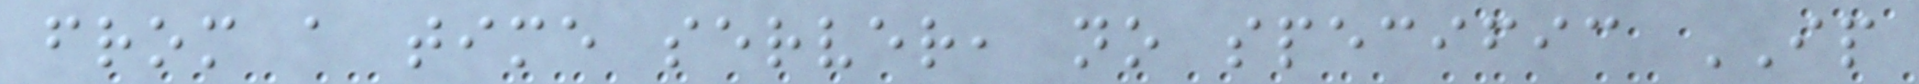from a time server, no specific IP
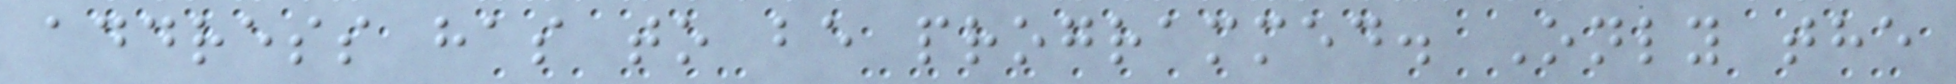address has to be programmed. Only the
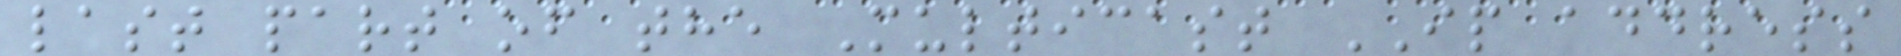last part of the Multicast IP address
